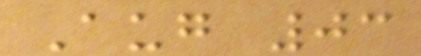Aug 03
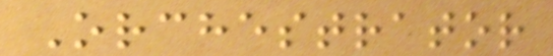Orchestrator
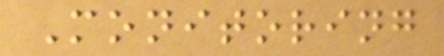Monitoring
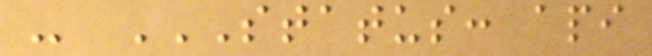- STATUS: API
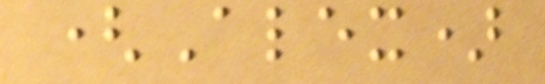(Alex)
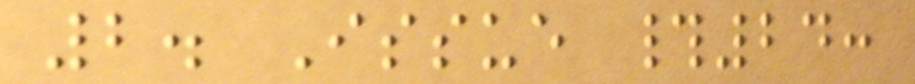2. Issue #24:
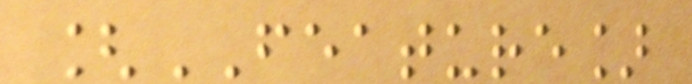[FEATURE]
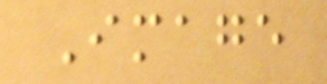Image
